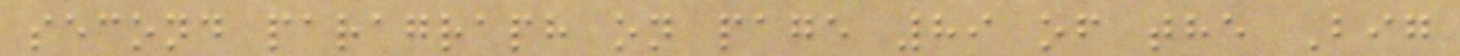second paragraph on page 89 of the Big
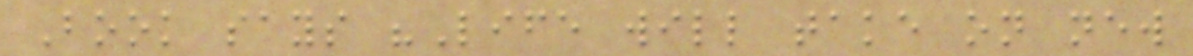Book says "Life will take on new
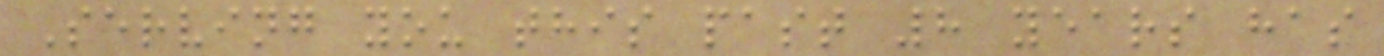Serving you this past 8 years has
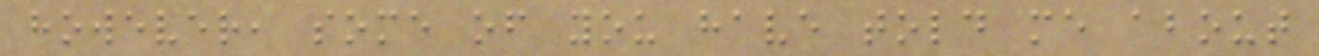however, some of you have told me about
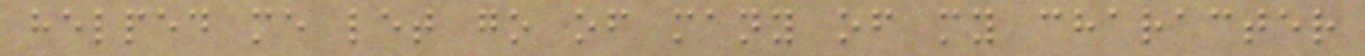helped me let go of many of my character
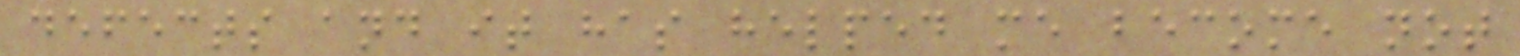defects and it has helped me become not
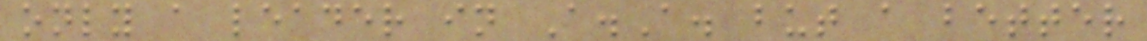only a leader in A.A. but a better
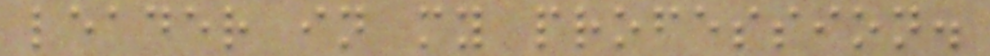leader in my profession.
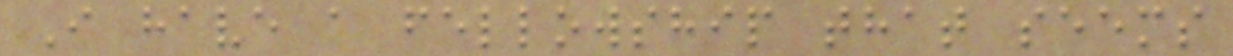I have a fellowship that seems
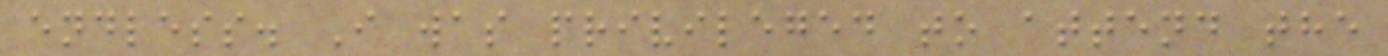endless. I was privileged to attend the
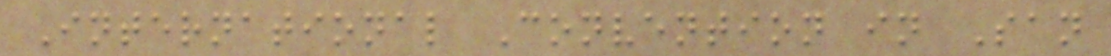International Convention in San
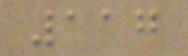117
